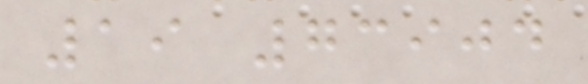19 73904
